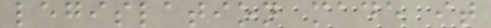legislation made it
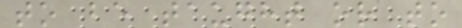to be taught or to
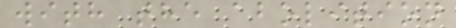with the abolition
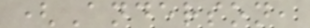(Anderson,
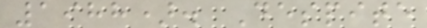1988). Despite
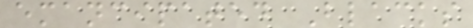emancipated Blacks
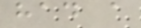had a
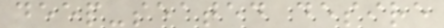deep-seated desire
